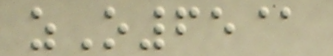zO65@
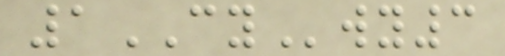1CYwy3
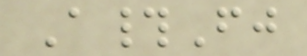A#Fj
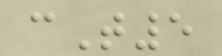cT5
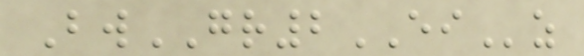BwGR2EIz
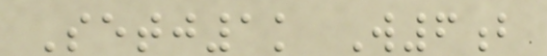Setj1k W6b
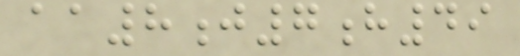aa8j7h49
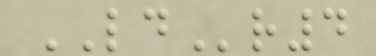LDr4
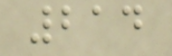214
